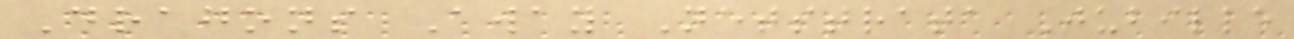Dragons Away Netstrata Jubille
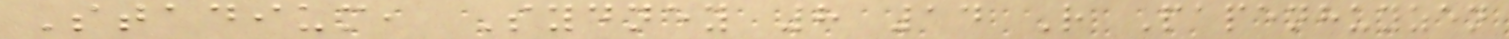Stadium, Sydney 8 14 R Papenhuyzen
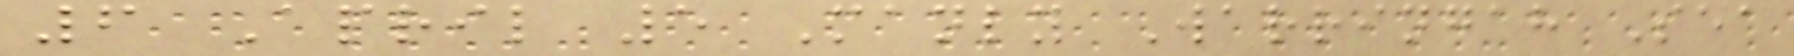6 April 5 Manly Warringah Sea
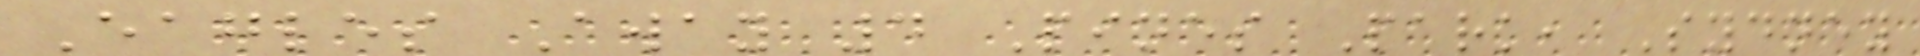Eagles Away 4 Pines Park, Sydney
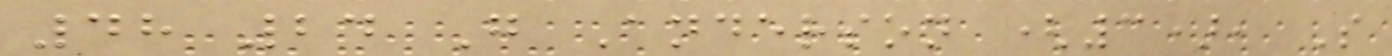48 24 G Anderson (3), S
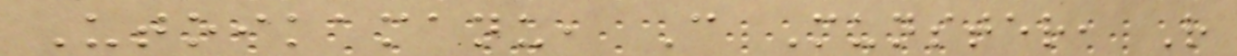Utoikamanu, C Munster, R
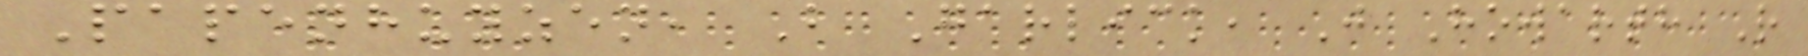Papenhuyzen, B Garlick, J Howarth R
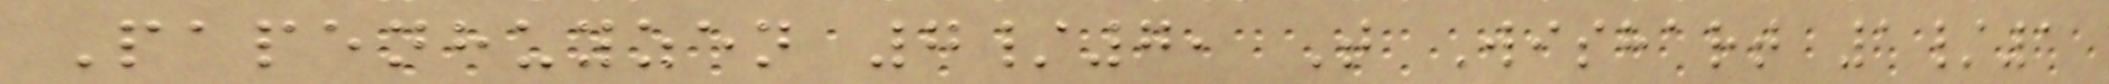Papenhuyzen 7/7, T Wishart 1/1
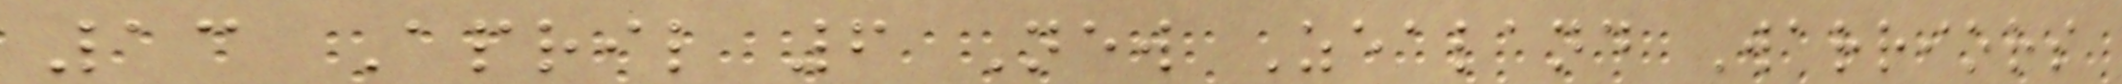13 April 6 New Zealand Warriors
